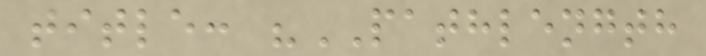title: "PATHLENGTH
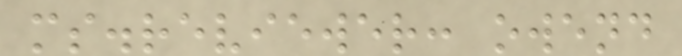ms.reviewer: owend
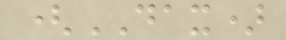(DAX)
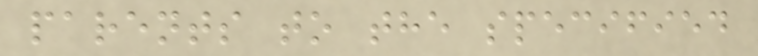parents to the specified
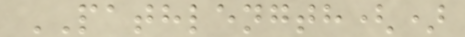PATHLENGTH()
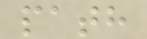path
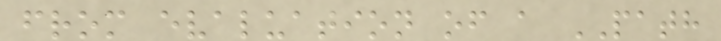from evaluation of a PATH
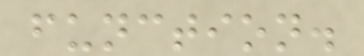function.
